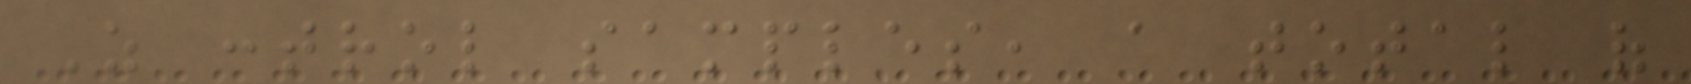As control samples, a total of
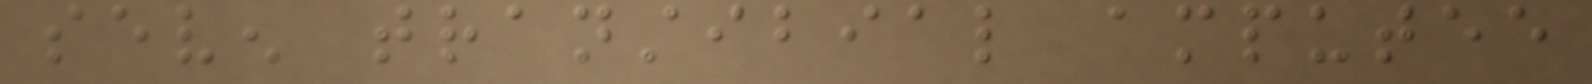seven transtibial amputee
